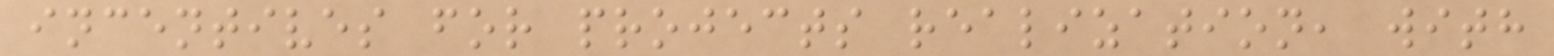incentives for projects realization, with
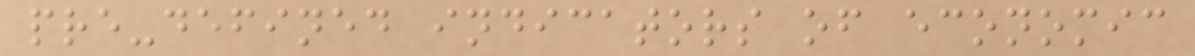pre-defined indicators of economic
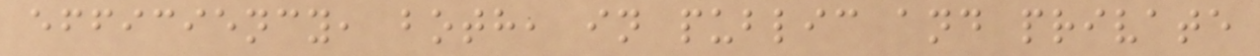efficiency, both, in public and private
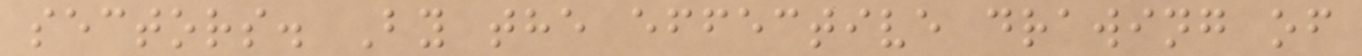sectors. By the effective drawing of
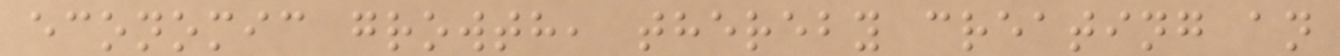economic growth, thereby creating an
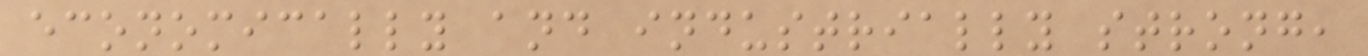economically and industrially strong,
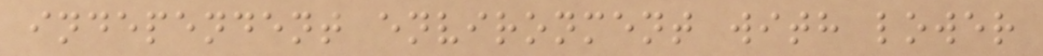independent environment with lower
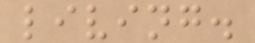living.
